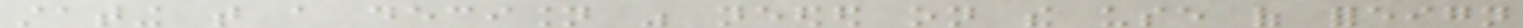stating that a decision was needed on the use of foreign
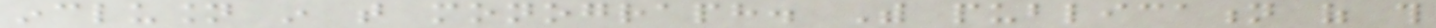inclusion in that monograph. With publication of this
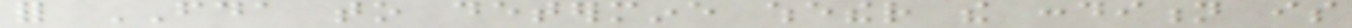for FDA to determine whether the condition is
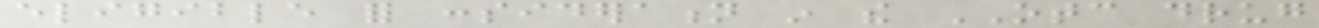eligible for consideration in the OTC drug
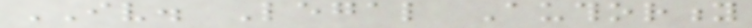IV. Legal Authority
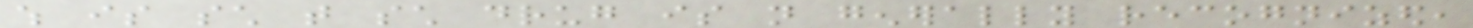which is such that such drug is not generally recognized,
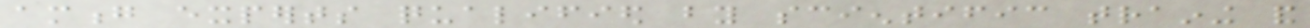among experts qualified by scientific training and
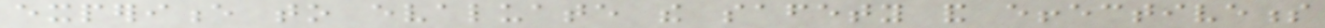experience to evaluate the safety and effectiveness
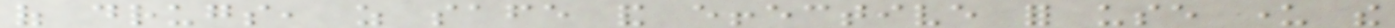of drugs, as safe and effective for use under the
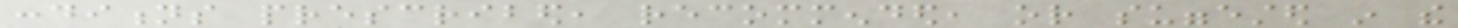conditions prescribed, recommended, or suggested in the
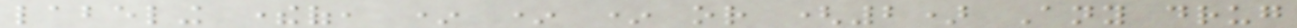labeling thereof, * * * or (2) Any drug
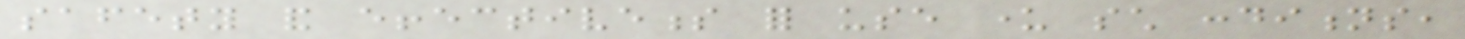safety and effectiveness for use under such conditions,
